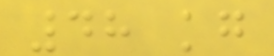48 kg
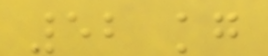52 kg
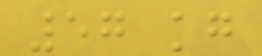57 kg
